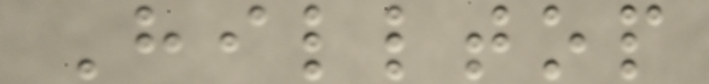Hilltop
